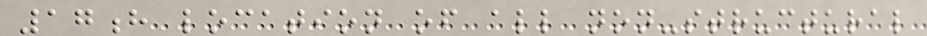17h location of all non-structural
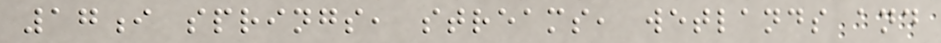17i springs, streams, wetlands and
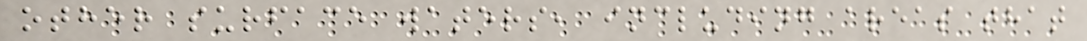other surface waters, including areas that
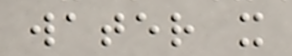water x
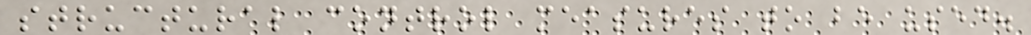structural control measures to be used.
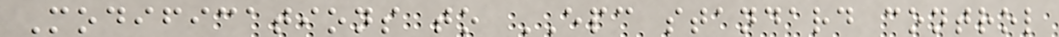Modifications to EPC standard control
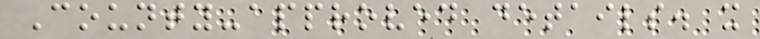County-approved details. x
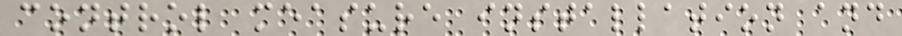control measure installation and
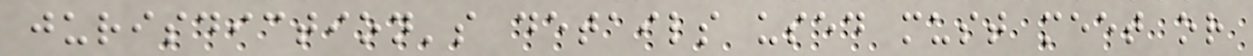jurisdiction's details used must meet or
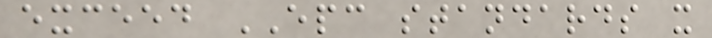exceed EPC standards x
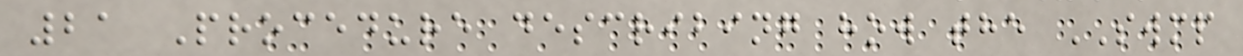21 Procedure describing how the SWMP
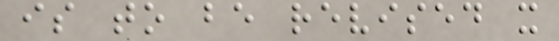is to be revised x
